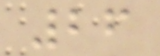26
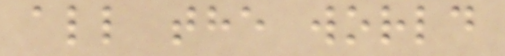all the world
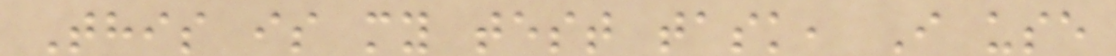This is my test task, I use
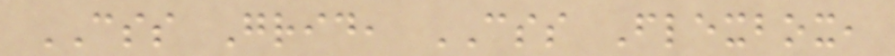CSS Grid, CSS Flexbox,
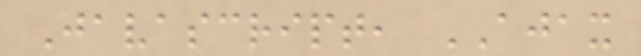Javascript, AJAX
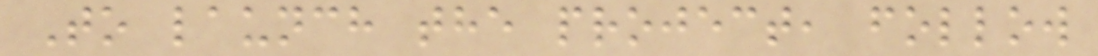To launch the project, follow
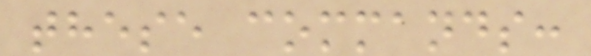these commands:
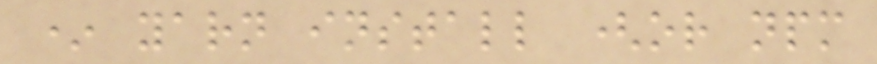* yarn install (or npm
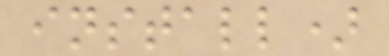install)
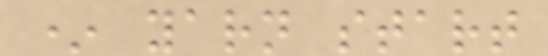* yarn start
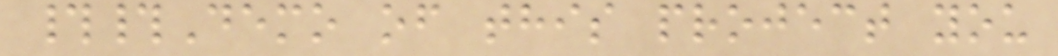##Demo of this project you
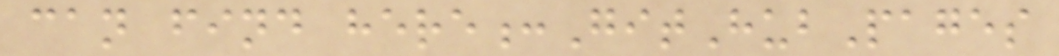can find here:GitHubPages
